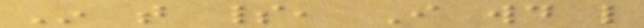In that spirit, I would like
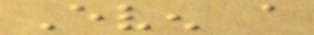Even a
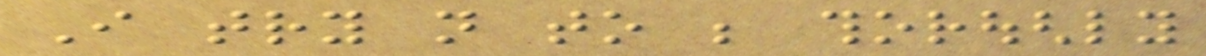I try not to be thoroughly
